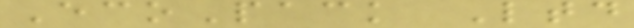EcoPack Ltd
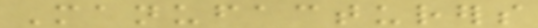Manufacturers
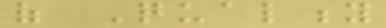of Quality
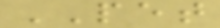PET
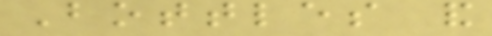Bottles and
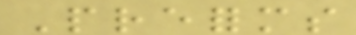Preforms
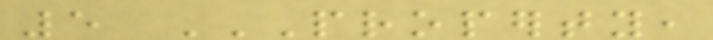5 PROPERTY,
